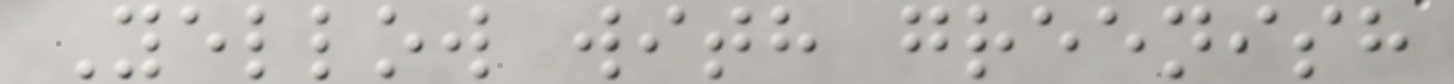Yellow with greenish
